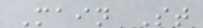Main St
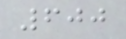600
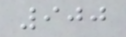900
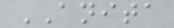ANITA
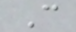C
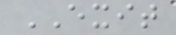EXIT
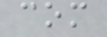com
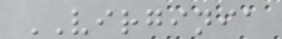VIRGINIA
